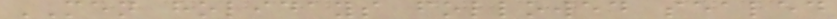MEN holidays followed sealed
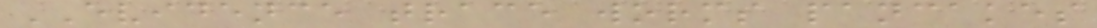EVIDENCE trace worms pancakes
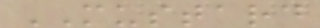MUSTARD
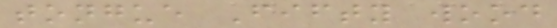tongue Fifty wood
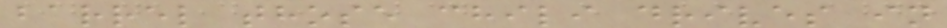barrel those chili drives in
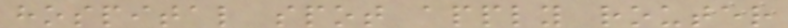hospital spot apply router
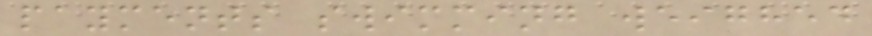payments swimming weighed
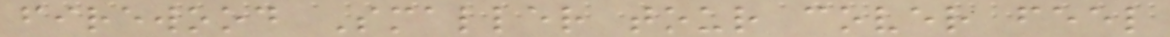firewood Smaller tour cover feel
